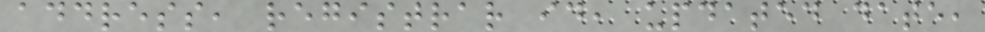address, registrar id, updated date,
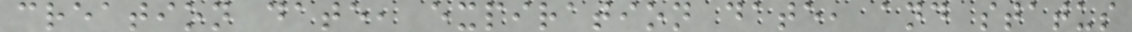creation date, expiration date, and status
